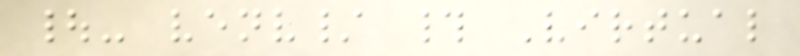|- venv/ # Virtual
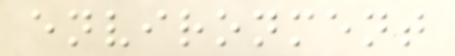environment
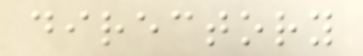directory
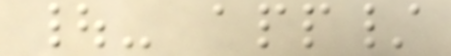|- app/
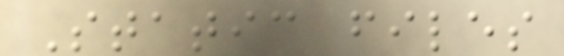Static files
